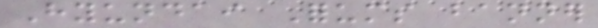Hyundai Forums banner
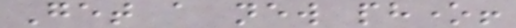Get a new phone!
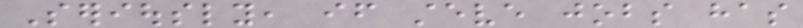Seriously, if steve jobs has
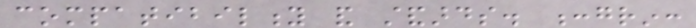compatibility and standards. :grin:
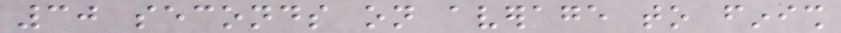30 seconds on average to finish
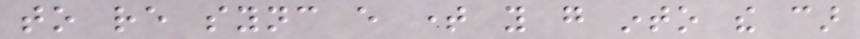to re sync every time you go into the car
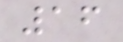16
